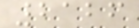2126
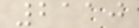2110
